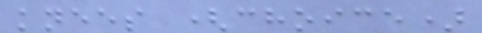knees (choice)
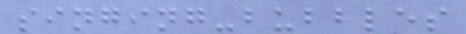singing-bubbles
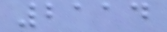2114
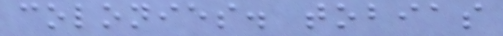colonies. tobias
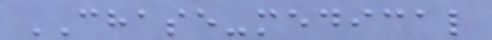CHASE-medical
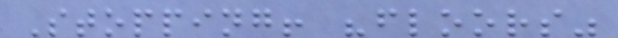Stopping! "floors"
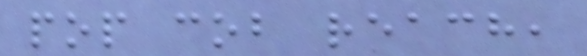pop cob reach,
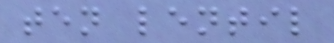ten lentil
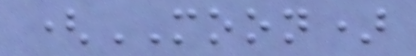(MOON)
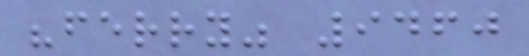"ferry" 9460
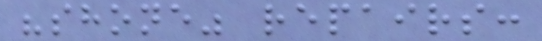"shone" repairs:
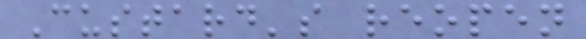Custard's reopen
